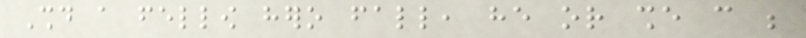Should a fellow hero fall, he or she can be
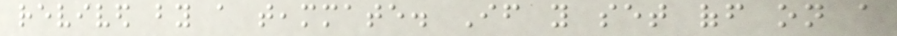revived by a teammate. If you set off on a
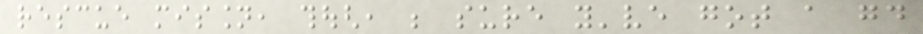rescue mission, though, be sure you've got a good
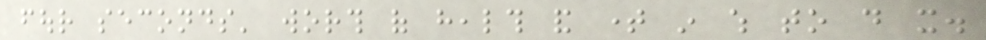four seconds' worth of health and time in which to do it.
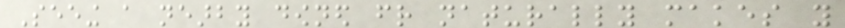Seeing a nearby downed friend naturally makes you
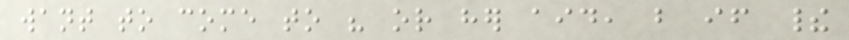want to come to his or her aid, but if their
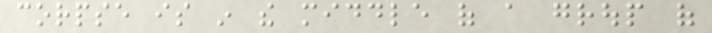corpse is in the middle of a group of
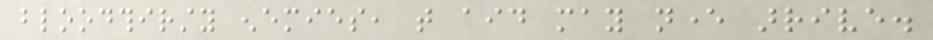bloodthirsty enemies, that aid may never arrive.
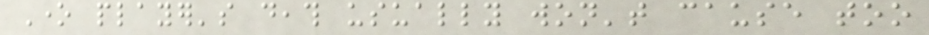One player's death usually won't cause too
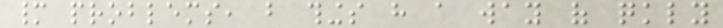many problems, but things have a way of quickly
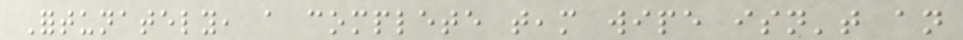Fortunately, a complete team wipe isn't an
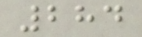284
